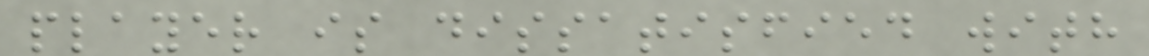player is dissatisfied with
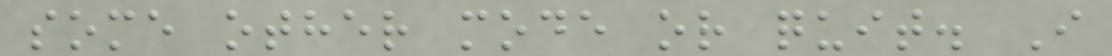some other mode or quit. I
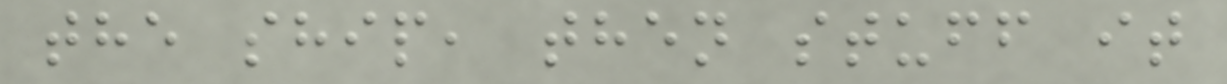the ship, then stuff it
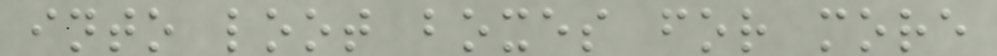into loot boxes for more
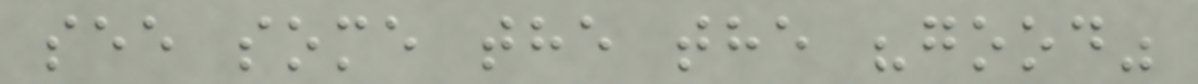see some the the "good"
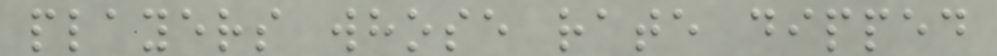players whose rate dipped
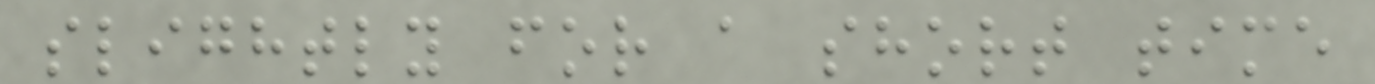slightly for a short time
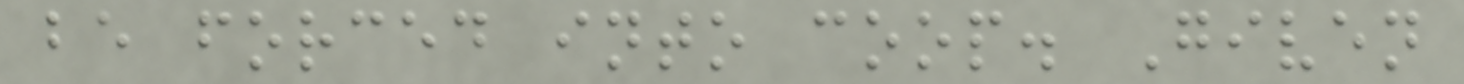be forced into coop. Given
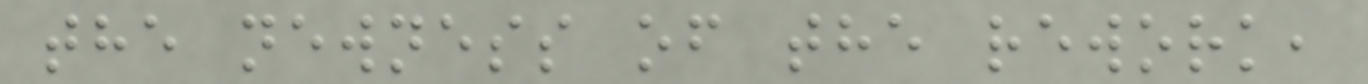the newness of the rework,
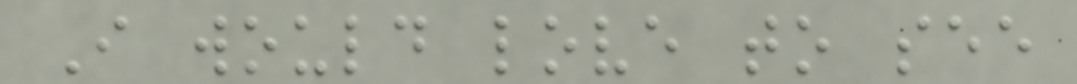I would love to see
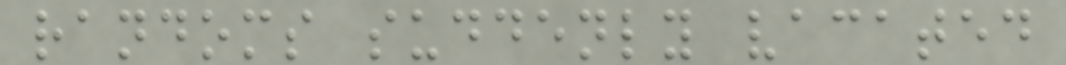randoms suddenly vacated
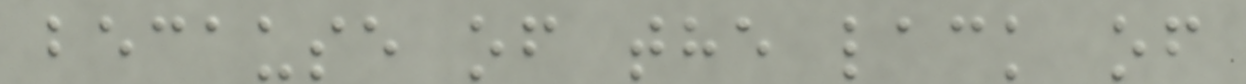because of the lack of
